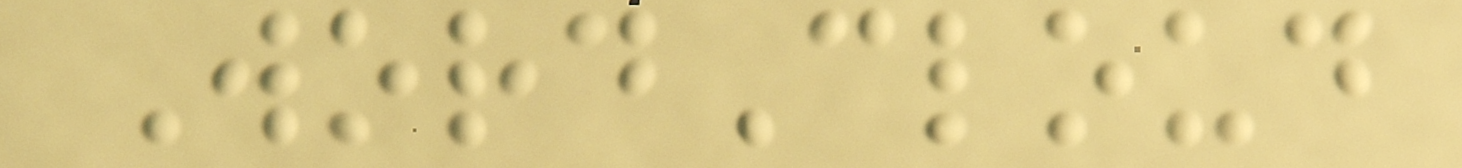WordCloud
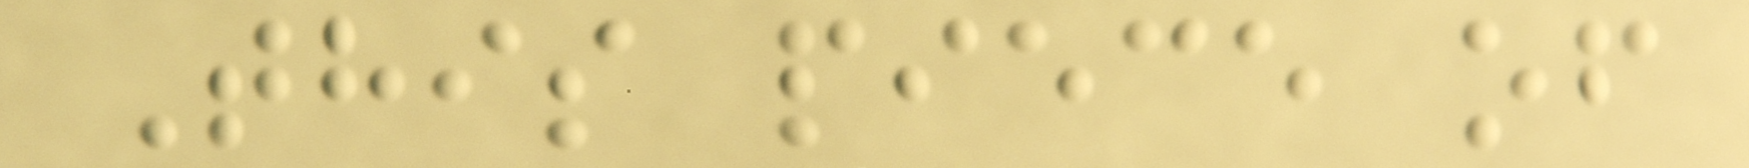This piece of
